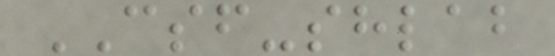CSF-shlab
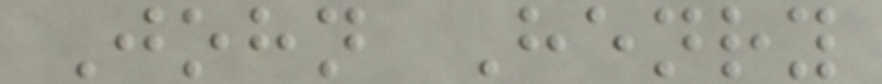John Henry
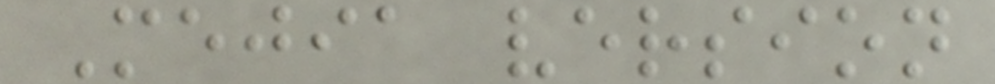Mejia version
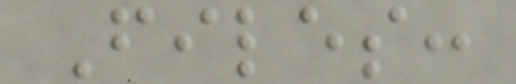Files:
